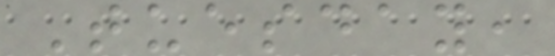Tuesday,
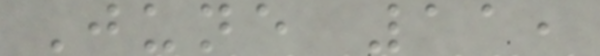June 11,
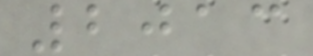2013
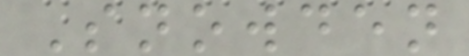Snowden
